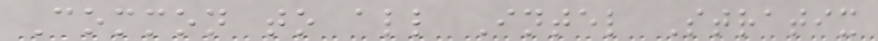Common to all Intel Stratix
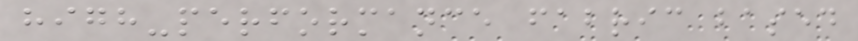high-performance fabric based
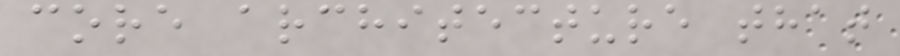core architecture that
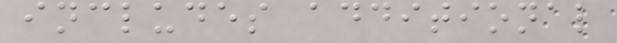includes additional
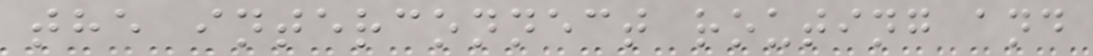the interconnect routing and
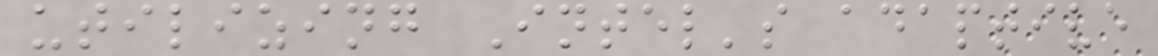utilizing Intel's adaptive
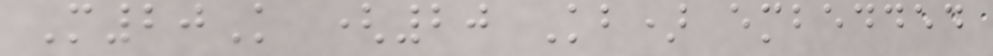M20K (20 Kb) embedded
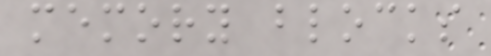memory blocks
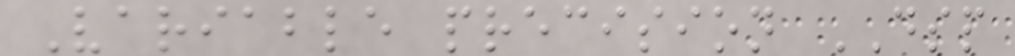Variable precision DSP
